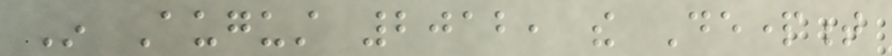In August 2012, the Department
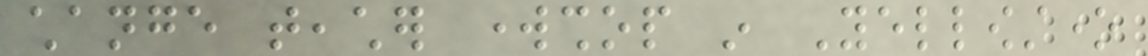change teacher workshop in Yellowstone
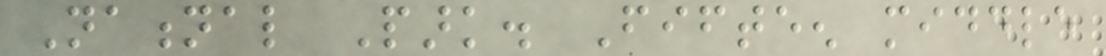National Park. Fifteen middle
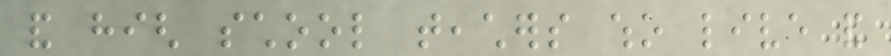and high school teachers who live and
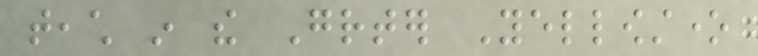teach in the Greater Yellowstone
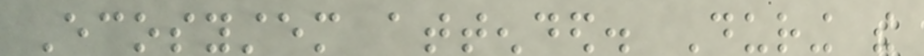Ecosystem attended. During the
